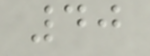40
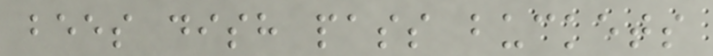bees dish pass buckets
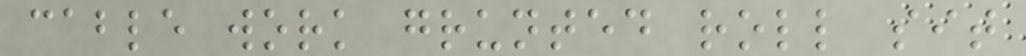cable work grunted roll sit
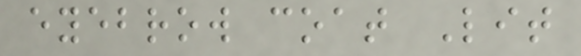eyebrow coat Lit
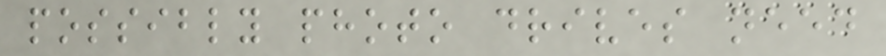possibly photo drives need
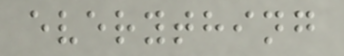everything
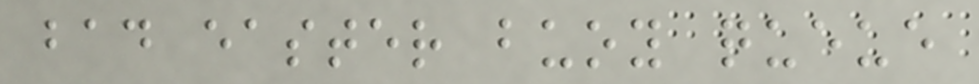bad easter buoy queue
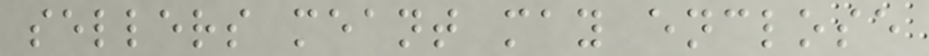sellers meant may enclose
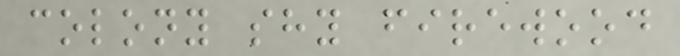colony shy firewood
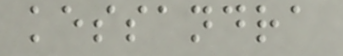kessandra
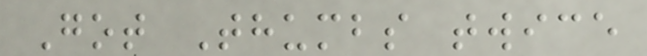Got Thumbs twice
